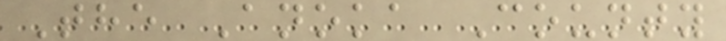The Anoka County
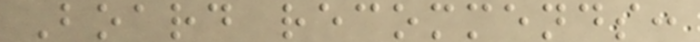Board recommends:
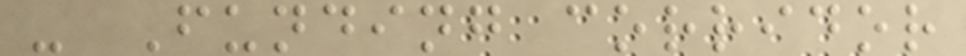- Funding corridor
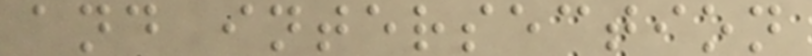and intersection
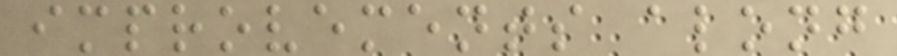improvements along
